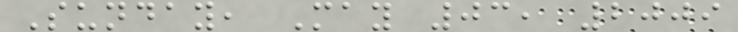Sunday, May 03, 2009
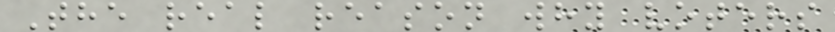The real reason why voters
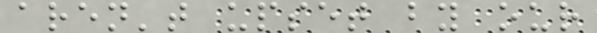aren't upset by our
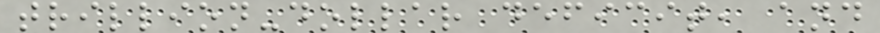trillion-dollar deficit, and
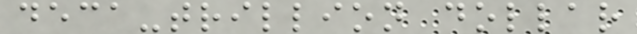deca-trillion dollar
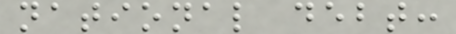national debt:
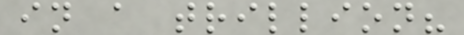in a trillion?
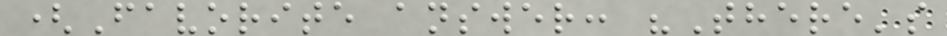(Favorite answer: "There's
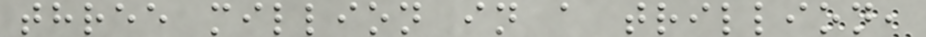three million in a trillion,
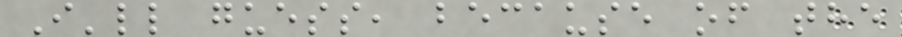I'll guess, because of the
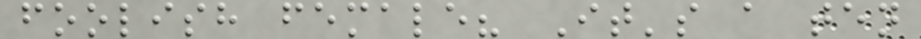foolish female? It's a ten
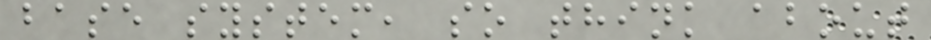base system, so think about
